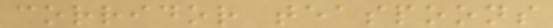corridor teaspoons
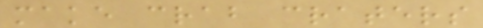make crab craters
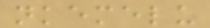nkemelu
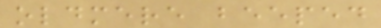oldmere beeped
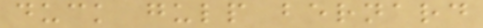duck gulp bernard
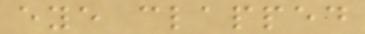eye clapped
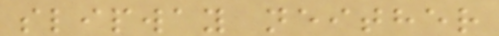slipway neither
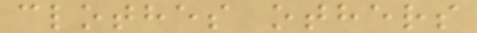clothes others
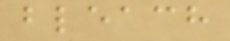bleach
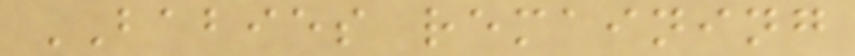BABIES remaining
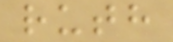ruth
